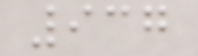937
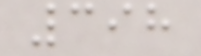398
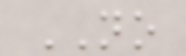NO
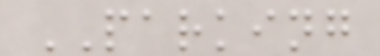PARKING
